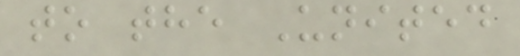to the United
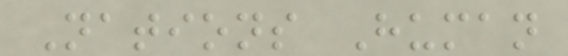Nations Human
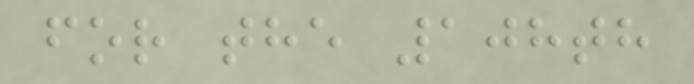for the 108th
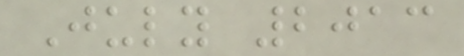July 2013
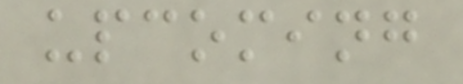upcoming
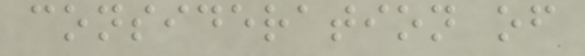consideration of
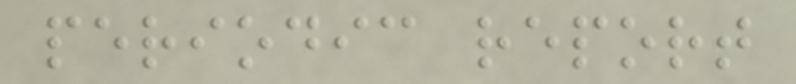periodic report
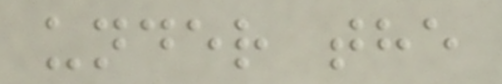under the
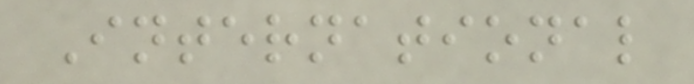International
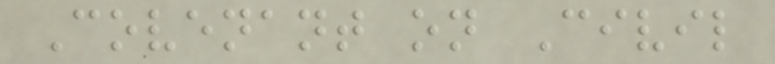Covenant on Civil
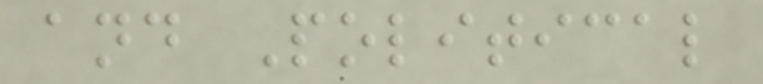and Political
